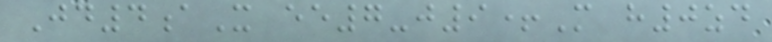Jd4aX ee7-j9+M h0zd
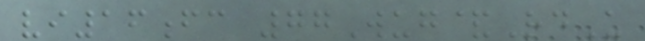vi16fc 77Wug&RdU
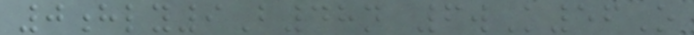0hly9B48n 6wK56O
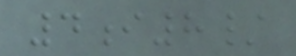4i8/
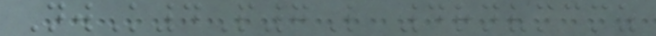NwK4P7L 4rnvmcmz
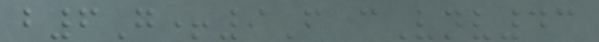b6G+9F cVnv43
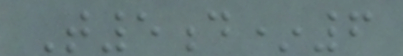T5d*6
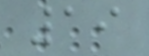19
